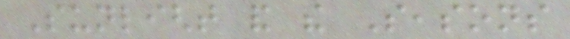Sunlight and the Seasons
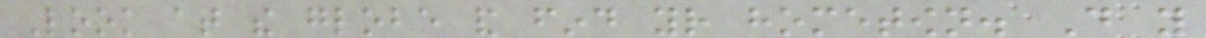Look at the globe and find your hometown. Do you
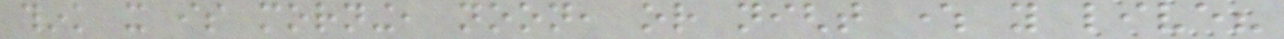think it is morning, noon, or night where you live?
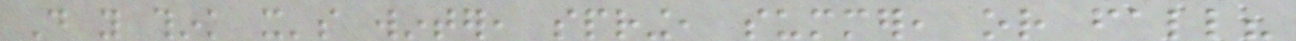Do you think it's winter, spring, summer, or fall?
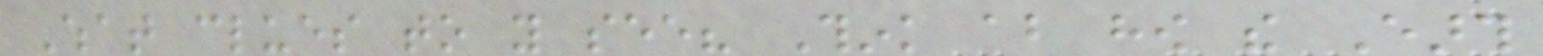What clues to you see? Think about how the Earth
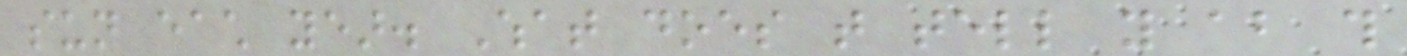sun each year. What does that tell you about this
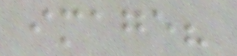image?
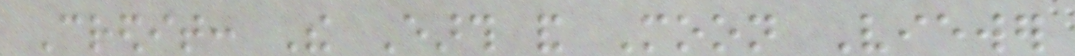Credit: The Earth and Moon Viewer
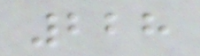228
